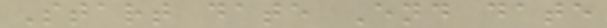Start date End date
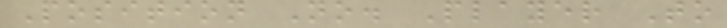Position No. Player To
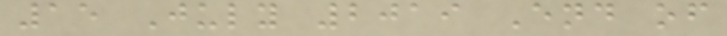15 July 2019 End of
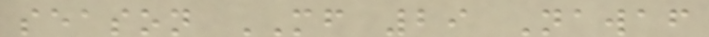season MF 29 Nawaf
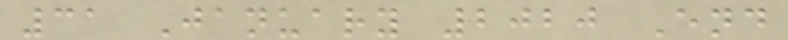31 January 2020 End
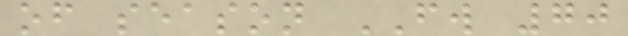of season FW 70
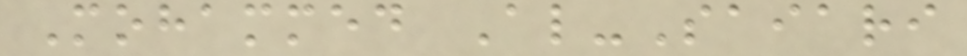Mohammed Al-Saiari
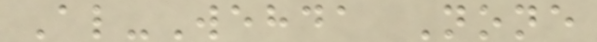Al-Wehda None
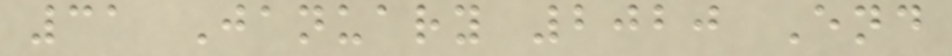31 January 2020 End
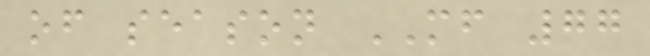of season MF 77
